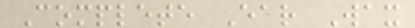Complete Ear Wax
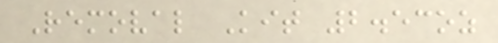Removal Kit 2.53oz
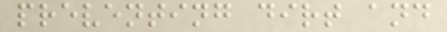preventing dirt and
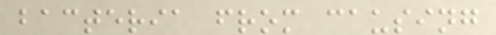bacteria from causing
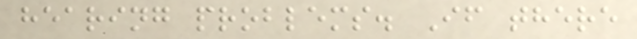hearing problems. If there
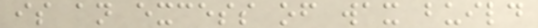is an excess of wax build
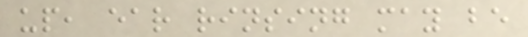up, ear rinsing may be
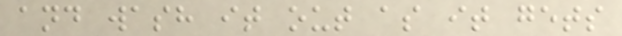and wash it out as it gets
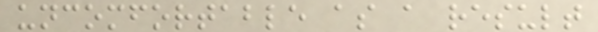uncomfortable as a result
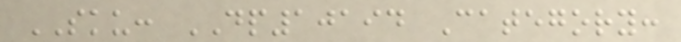SKU: DP10194 Category:
